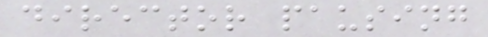director pausing
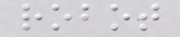robot
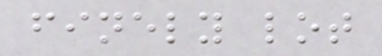finely lot
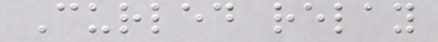Curled relay
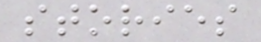stories
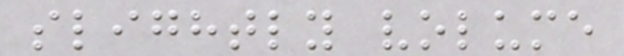slightly volume
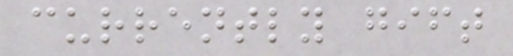currently gift
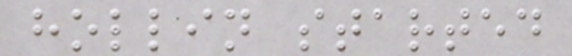hollin started
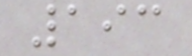193
